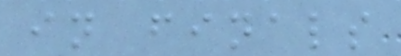in finals
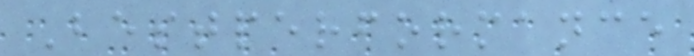Bestperformance
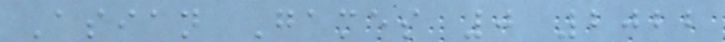Asian Games 0 2022
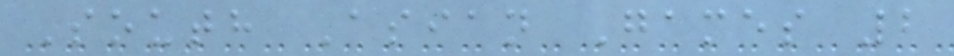South Asian Games 2
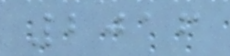2016
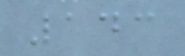143
